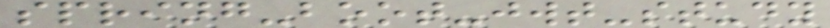spring-boot-jwt-study
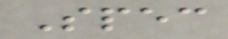Spec
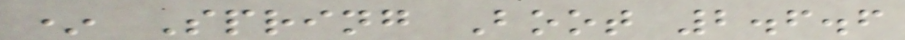* Spring Boot 2.6.6
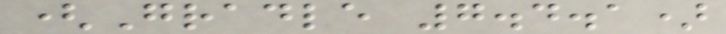(Gradle 7.4.1)
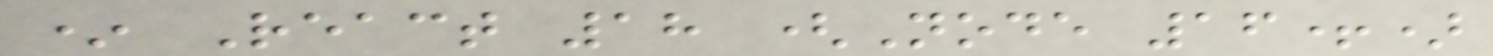* React 18 (Node 16+)
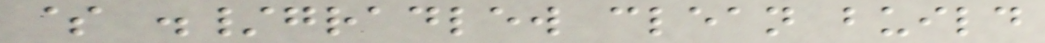$ ./gradlew clean build
